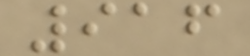916
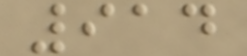914
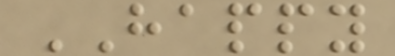HAPPY
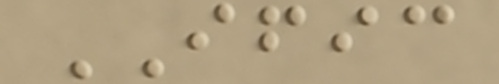IFIC
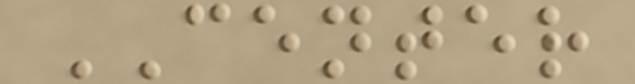CENTER
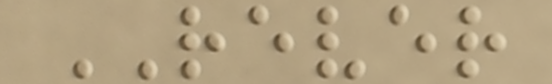REVER
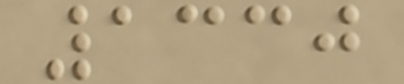1330
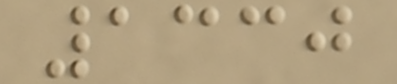1330
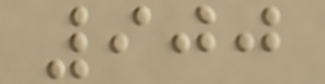900
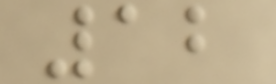12
